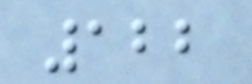122
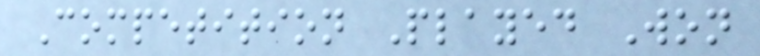Competition Played Won
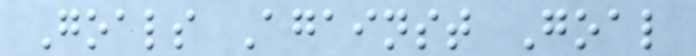Goals Against Goal
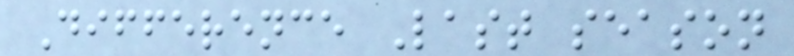Difference Last season
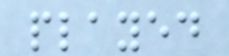played
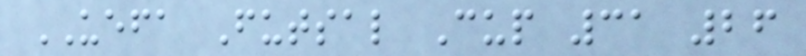UEFA Futsal Cup 31 26
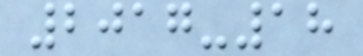2017-18
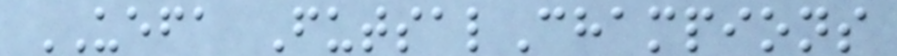UEFA FutsalChampions
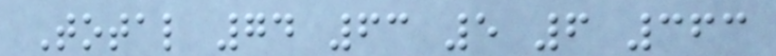Total 74 63 5 6 363
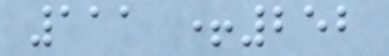111 +252
